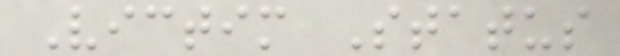Victim Status
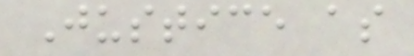Justice as
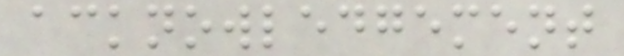acknowledgement
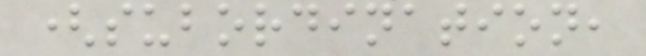(subordination,
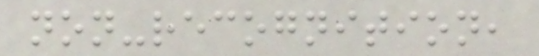non-recognition,
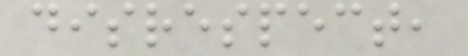disrespect,
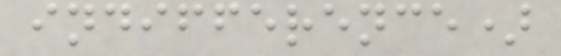indifference)
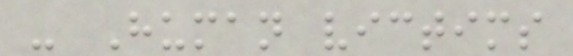- Human victims
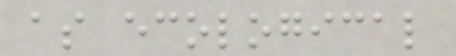as ecological
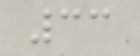33
